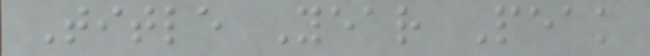Title Year Peak
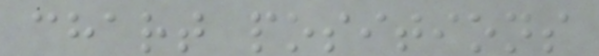chart positions
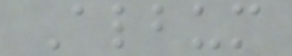Album
